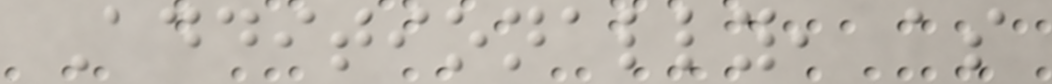Additionally, as
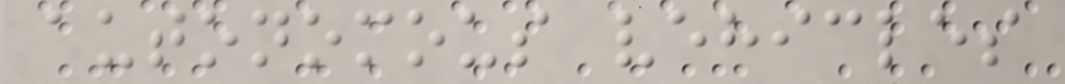autonomous vehicles
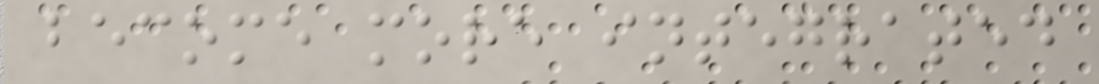become more integrated
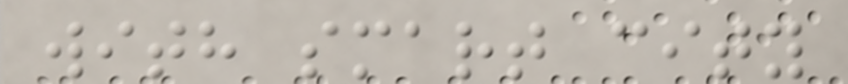with smart city
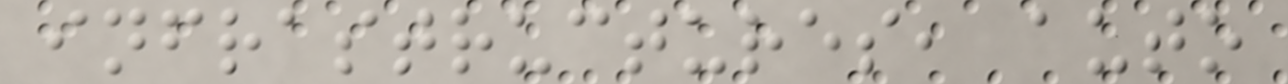infrastructures, auto
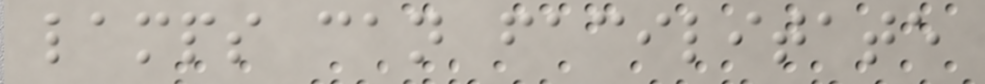lamps can facilitate
